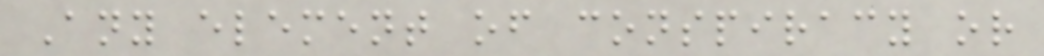Any element of conspiracy or
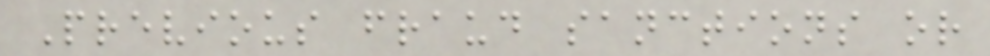Previous fraud sanctions or
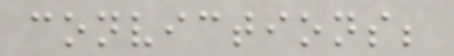convictions;
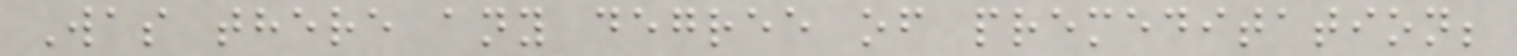Was there any degree of premeditation;
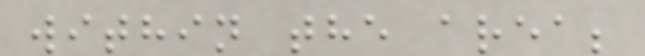within the area;
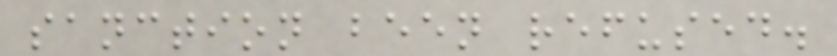sanction been refused.
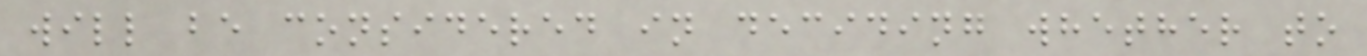will be considered in deciding whether to
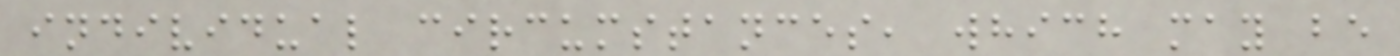individual circumstances, which may be
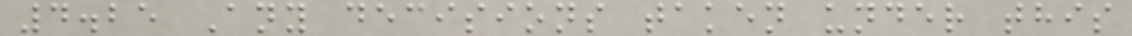4.25 Any decisions taken under this
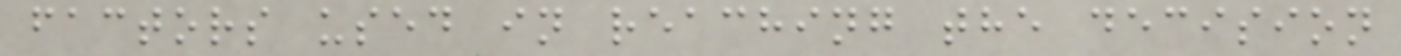factors used in reaching the decision
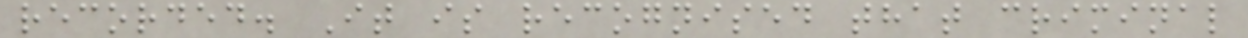recorded. It is recognised that criminal
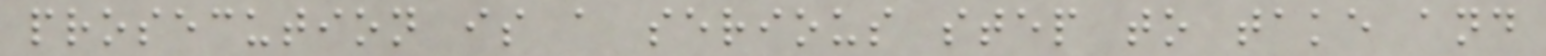prosecution is a serious step to take and
